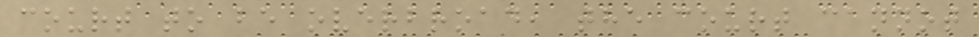court to be overbroad, the court cannot
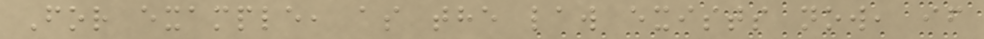For example, as the law exists now, if
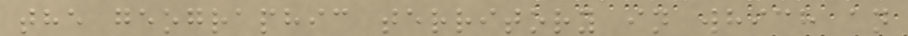the geographic territory in which an
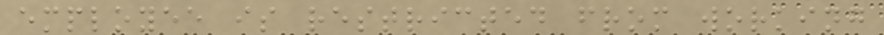employee is restricted from working
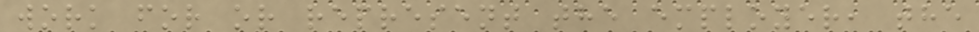work for or represent the employer, the
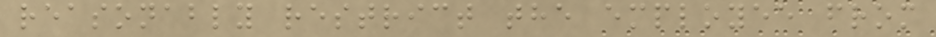reasonably restrict the employee from
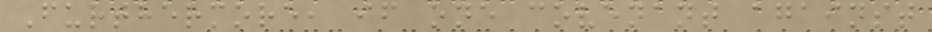Furthermore, if one covenant against
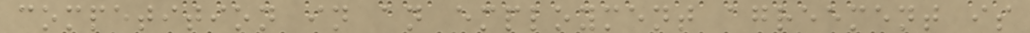competition in an employment agreement is
